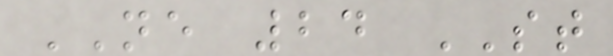NE 24 ST
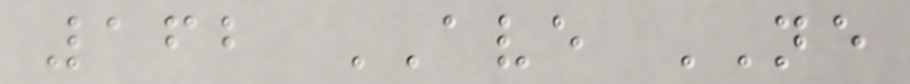162 AVE NE
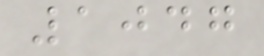1047
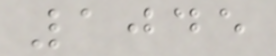1045
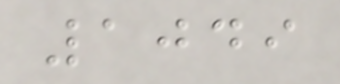1049
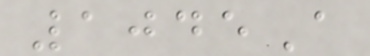1045A
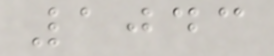1043
